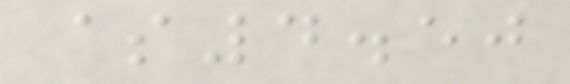$4.50
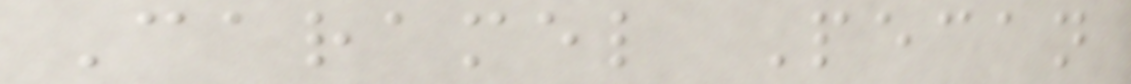Caramel Pecan
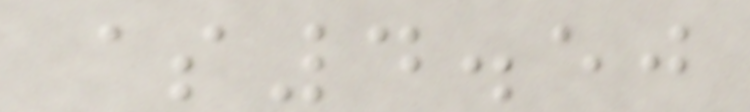$4.50
